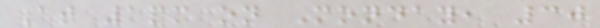At 1pm on Monday, 30
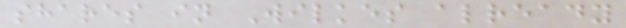shares in Wilkes already
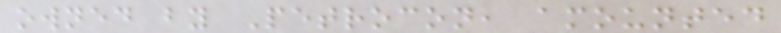owned by Petrocon, amounted
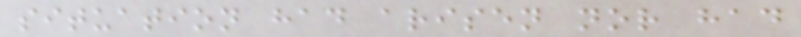situation had arisen nor had
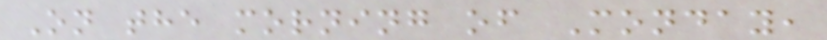On the morning of Monday,
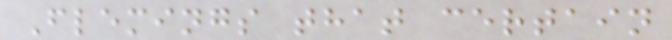Flemings that certain
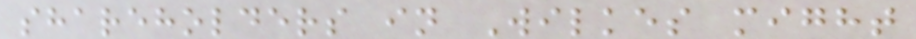shareholders in Wilkes might
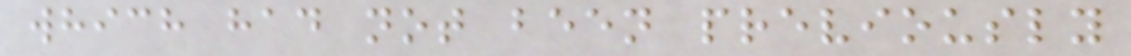which had not been previously
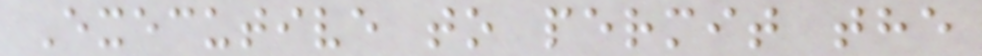Executive to permit the
